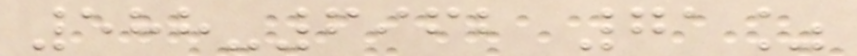588-6962 71%
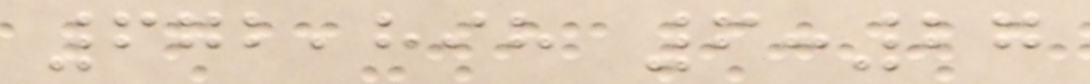672,898 6:27
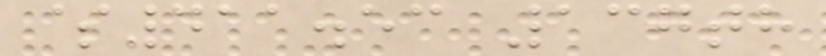$411.53 137th
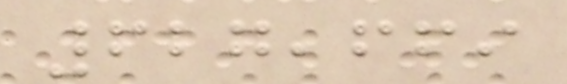627,669
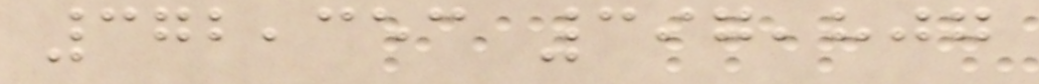372,353 397,807
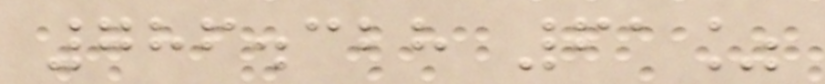786.328 61%
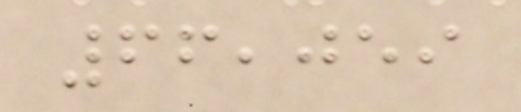66,059
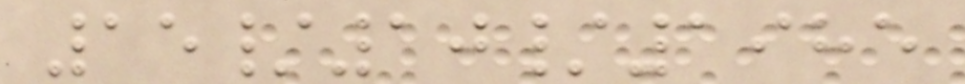15/10/1985
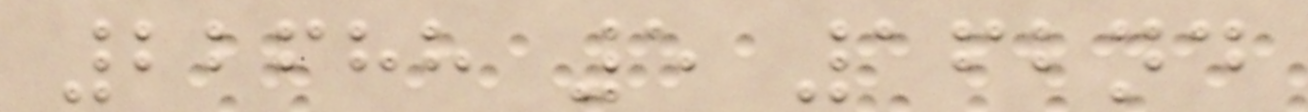22688 5 162nd
